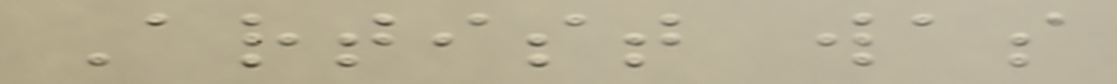Artist was
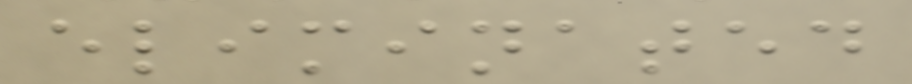eliminated
